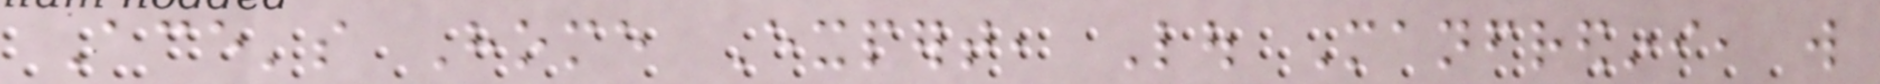Ace's Home Expert, Lou Manfredini, will
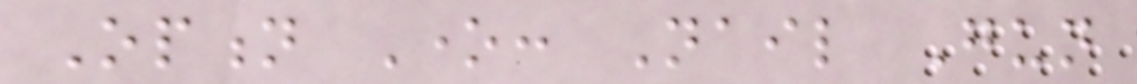Option One: Nail Gun
